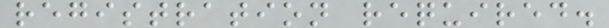registration required.
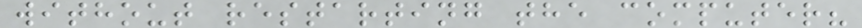without restarting the computer?
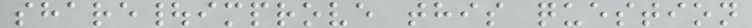share|improve this question
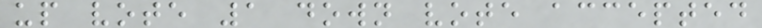up vote 1 down vote accepted
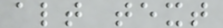alt text
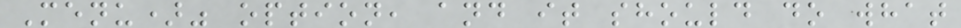Menu)" option, and it should do what
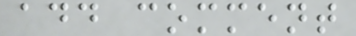add comment
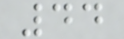44
